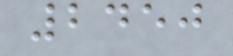2450
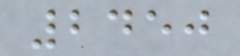2450
